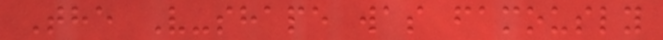The V-shape was famously
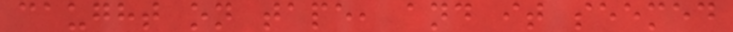caught on tape, and it seemed
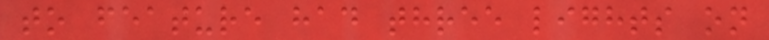to feature had three lights on
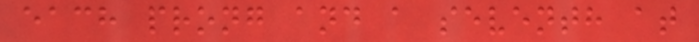each prong and a seventh at
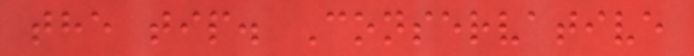the tip. Conservative
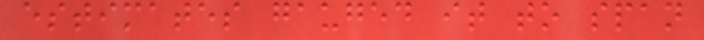estimates gauged it to span
